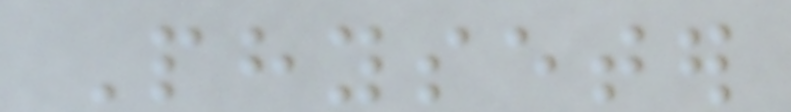Physeter
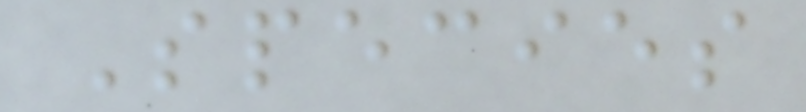Species
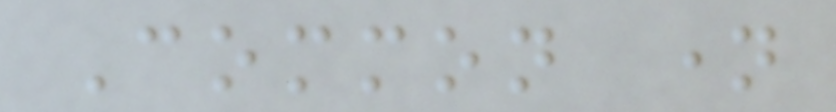Common name
